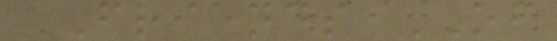FRIENDS OF
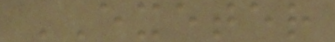EXETER
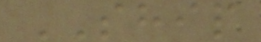SHIP
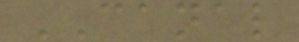CANAL
